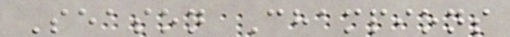Season Champions
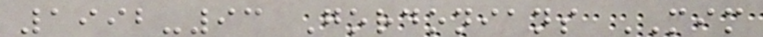1992-93 Gordonians MIM
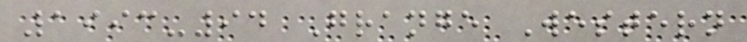1993-94 Grange Western
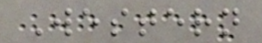Western
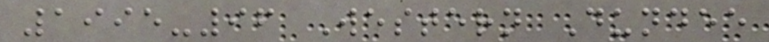1995-96 Western Dundee
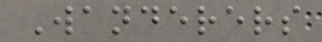Wanderers
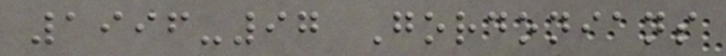1996-97 Gordonians
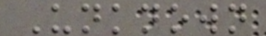Unknown
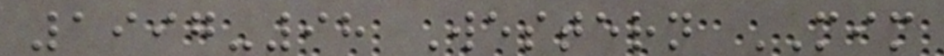1997-98 Western MIM
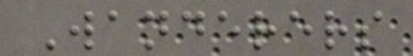Wanderers
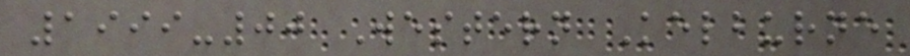1999-00 Western Kelburne
